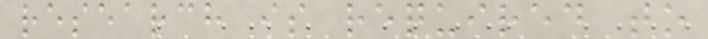research is required to
